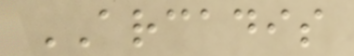ARCADIS
